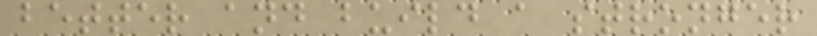better and build a stronger
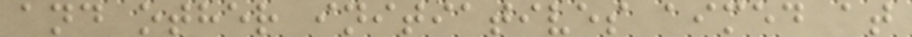and other initiatives aimed at
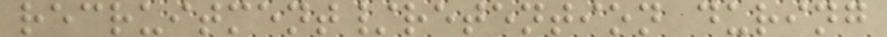recruitment/retention during
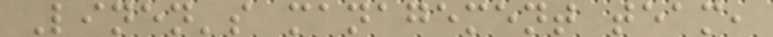Linen's management team,
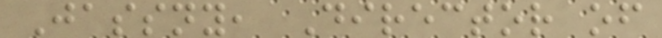Jassny, Director of
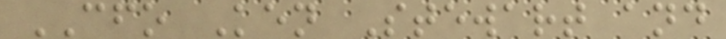CFO Ken Stewart and
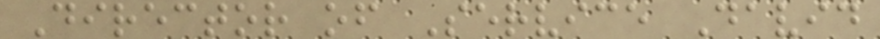Director of Service David
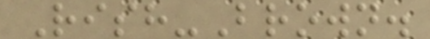Rish-Brown.
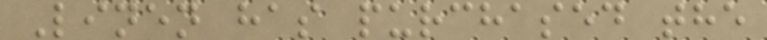Linen has purchased the
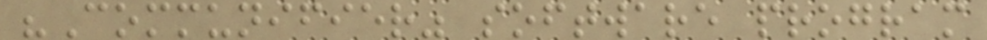"Communifier" software program
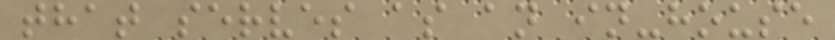that serves as an in-house
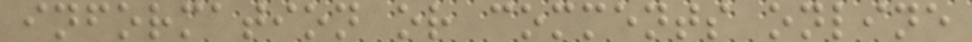information or comments online
